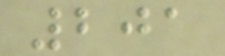201
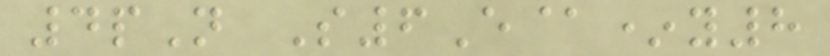4pN S6E@*y8
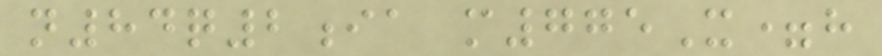n84q2ia m775X=h
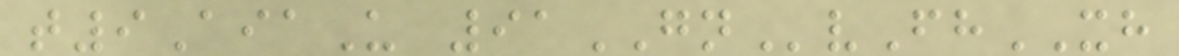t9AiaU 91GNvFhXH
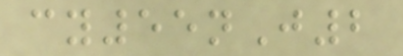cy55nJ2
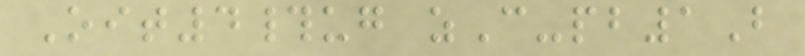Oit4#ug zC-pb1B
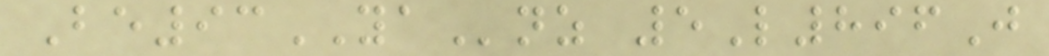Be93YAnz 5L896J
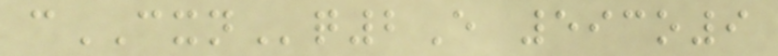cCXNq2E 593o9
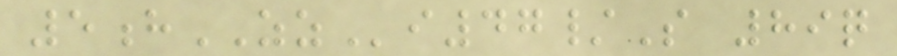5hZZi47/S 89q
